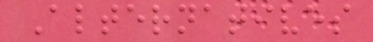Alternatives
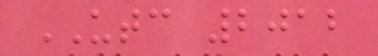UTC 2012
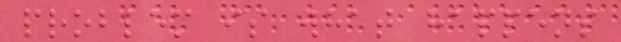problem is what happens
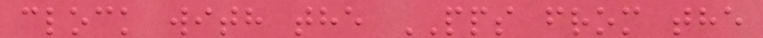clock with the PPS from the
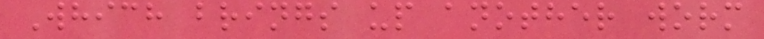Which brings up another worm
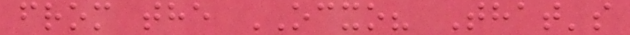from the OCXO? That's
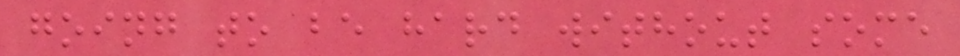going to be hard without some
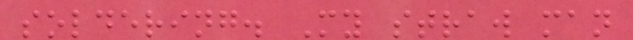soldering. My straw man
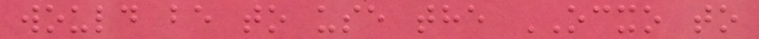would be to use the OCXO to
